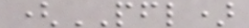(PFL)
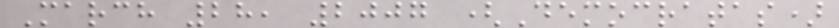March 28, 2007 (Democratas)
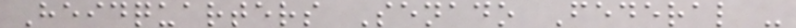Heidquarters Senado Federal -
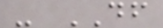- DF
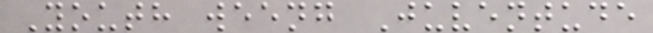Youth weeng Juventude
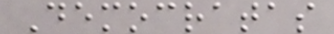Democratas
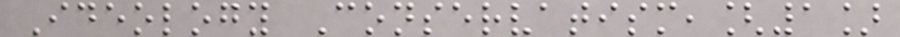Ideology Conservatism,[1]
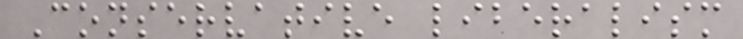Conservative liberalism
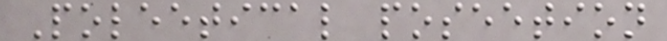Poleetical poseetion
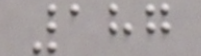187
